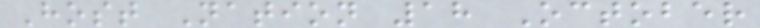Host Nation 18 October
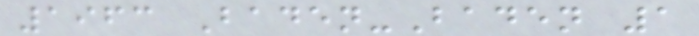1963 Baden-Baden 1
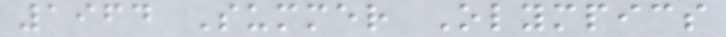1964 Summer Olympics
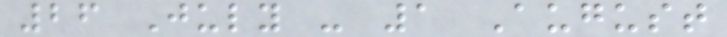26 July - 1 August
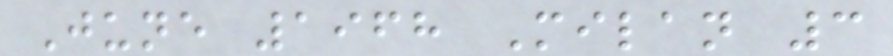June 1968 Milan 3
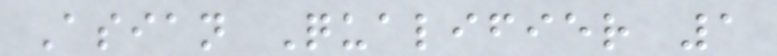Asian Qualifier 1
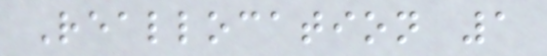Reallocation 1
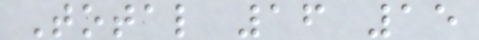Total 16 15
